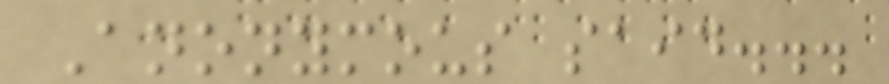Anonymous said...
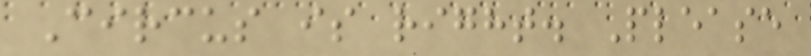Circus is right. Please
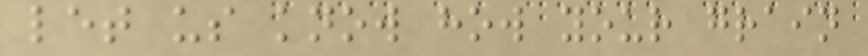let us know how your grain
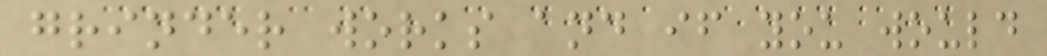grinder works and if you would
